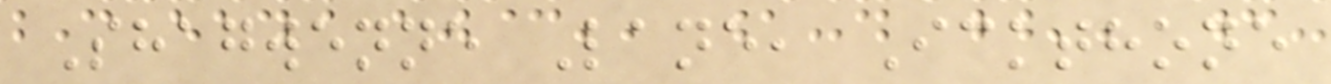Shagwenne Lane, Ickthone
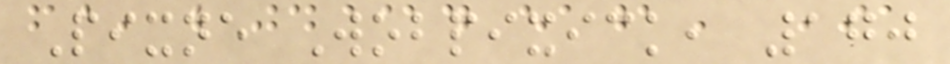Pixne Wobpixick, 170
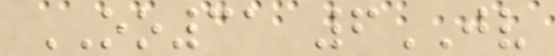OO31 6JV
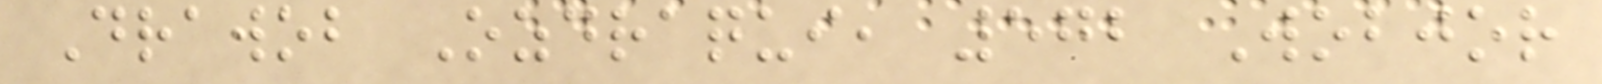Drawob Ozdraqui, 572 Wobjor
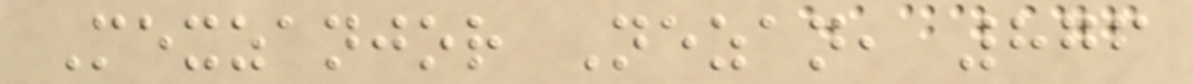Mexzanjor Nezan, 876
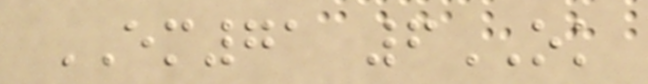EM71 6OK
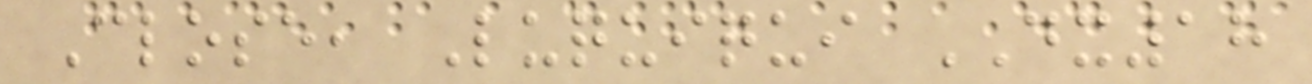Close, Luquiqui DX18
